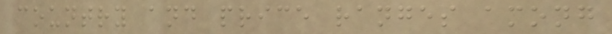country and price ranges among
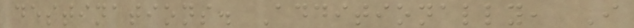destinations. Additionally, I
